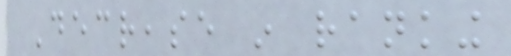Decrease in ranking
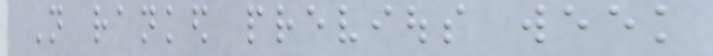Not ranked previous week
